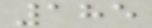185
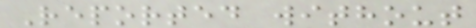Reported without
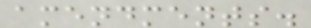amendments.
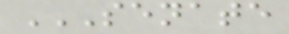SENATE
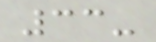33-
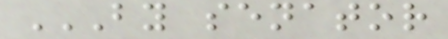BY SENATOR
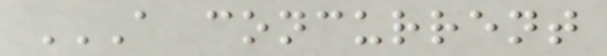A CONCURRENT
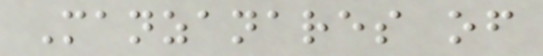Manzanares of
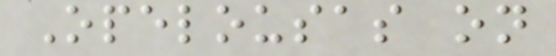Opelousas on
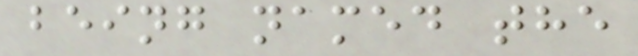being named the
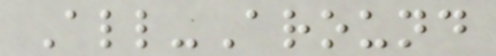All-Around
